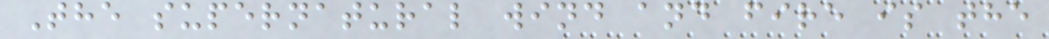The supernatural wind and fire is the
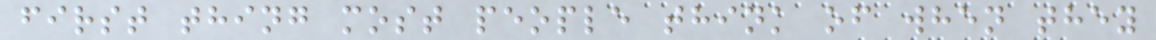first thing most people think of when they
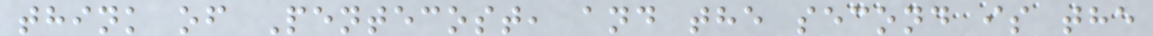think of Pentecost, and the second is the
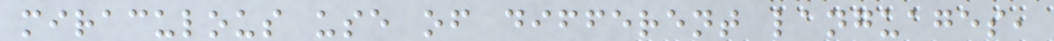miraculous use of different languages,
